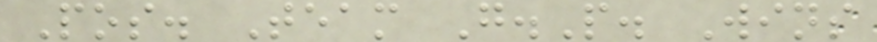Pos. Team G.P. Wins
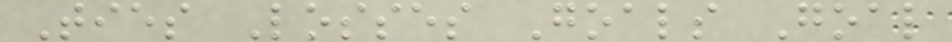Ties Losses Goals Goal
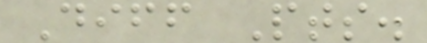Diff Pts.
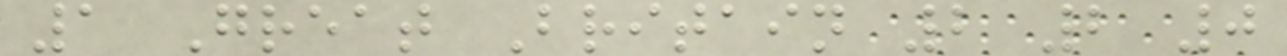1 Great Britain 2 2 0
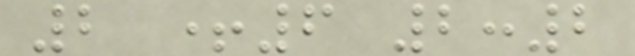2 +6 2:2
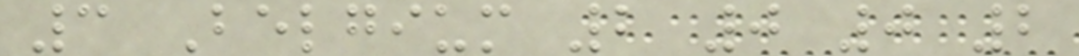3 Belgium 2 0 0 2
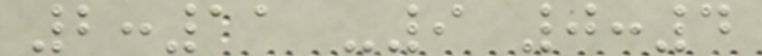2:11 -9 0:4
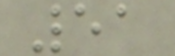51
